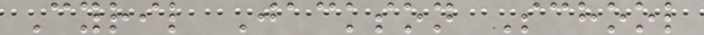Cyril Jackson School
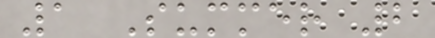1 Summer 2
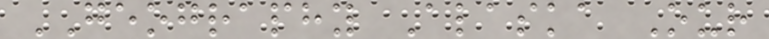GEOGRAPHY Alaska Our
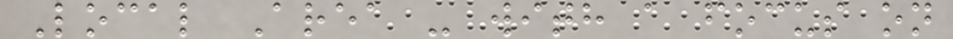Local Area - with a focus on
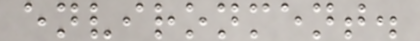environment.
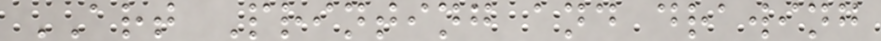ART Printing and drawing
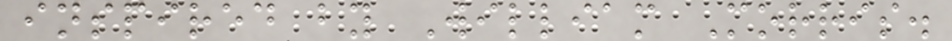inspired by William Morris.
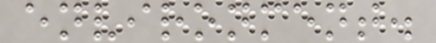environment.
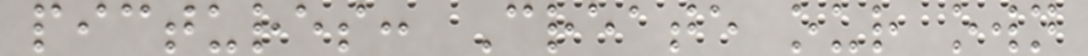pictures: Create our own
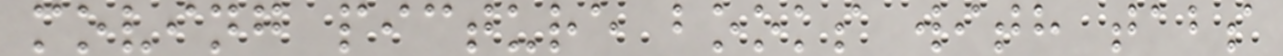moving picture books with tabs
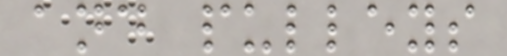and pulleys
